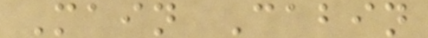Main Cabin
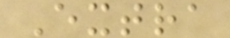Extra
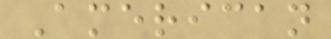American
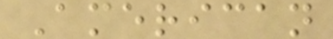American
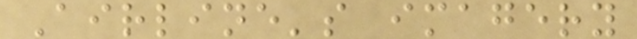Airline's imagery
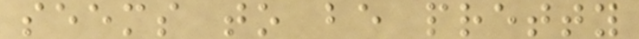seems to be pretty
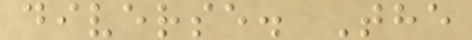diverse. The
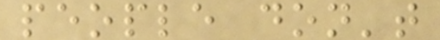people don't
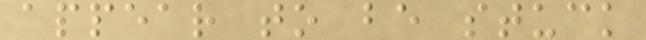appear to be stuck
